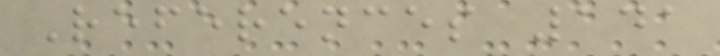References 141
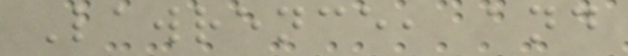Lawrence, and
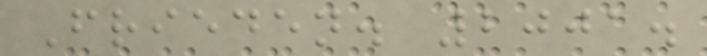Frieden. 2001.
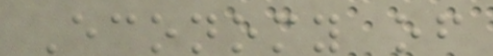Economy of
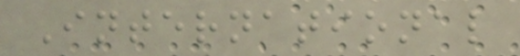International
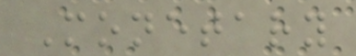Monetary
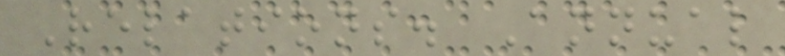Relations. Annual
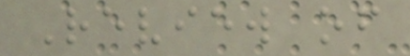Review of
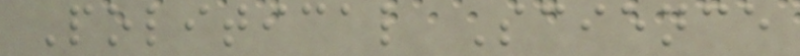Political Science
